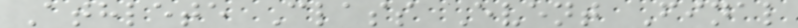Athlete Class Event Final
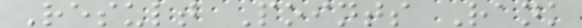Result Points Rank
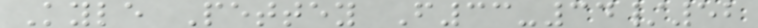Kyle Pettey F33-34/52
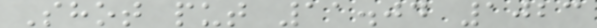Shot put 11.04 1023
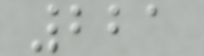221
